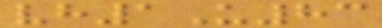vh1U83
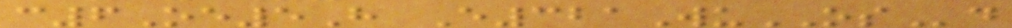c6Oe5H E321WuOSd
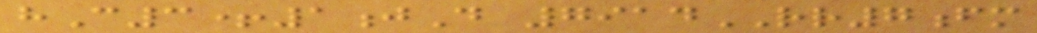hC3+1jD 7914RR7fm
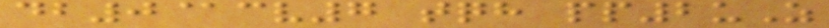db0@cv7 tqh pp2uZ
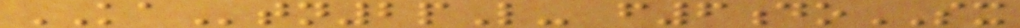KAtn2pL- f6doSX
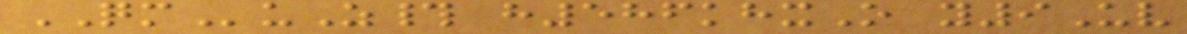QMuZ# h586khxO y9Uv
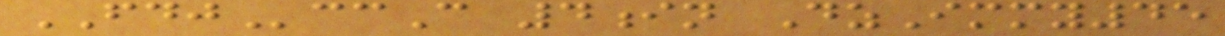FDJccC 4in DzImmy45
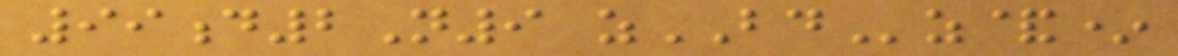99d2N9 zBDz&*
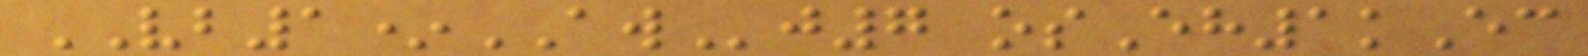VB1*AWj7 osEh1kEc
